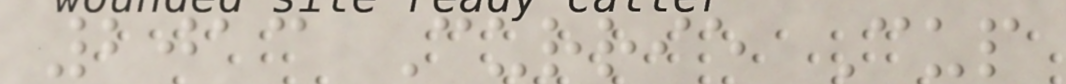2013 Currie Cup
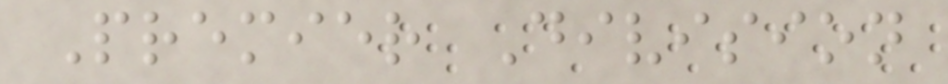Premier Division
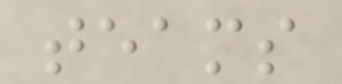teams
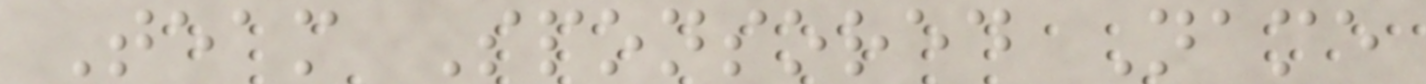Team Sponsored Name
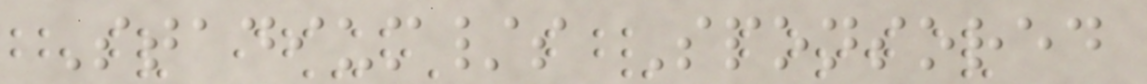Stadium/s Sponsored
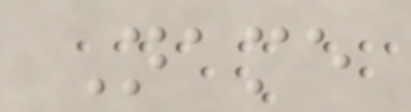Name
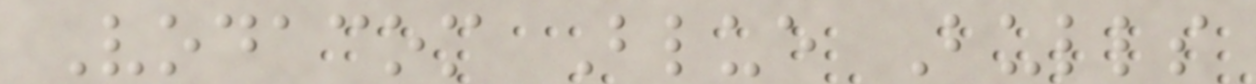Vodacom Blue Bulls
